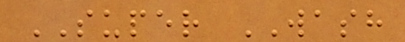SUPER WASH
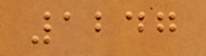1247
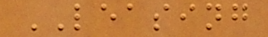LEASING
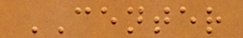CENTER
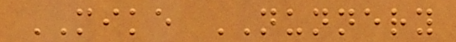MIKE NUNNERY
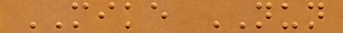MIKE NUN
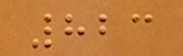823
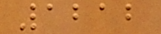1212
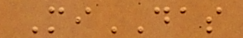MiDAS
